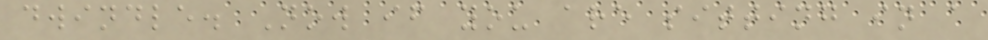dwindle. Now if you are sitting in a
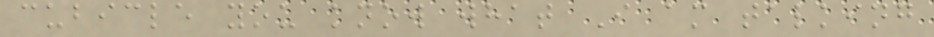cubicle you know what I am talking
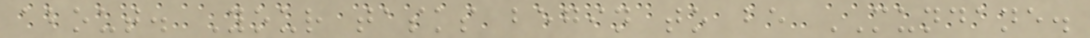about. Your tasks begin to be MUNDANE.
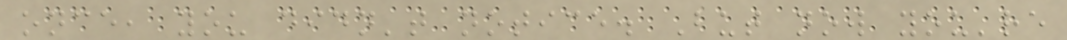once, you didn't notice. But now you're
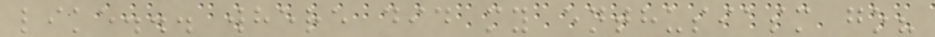like... where did my enthusiasm go?
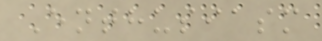Enthusiasm
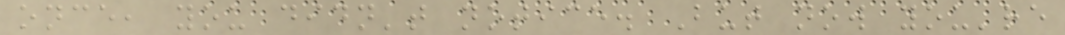once, you didn't notice. But now you're
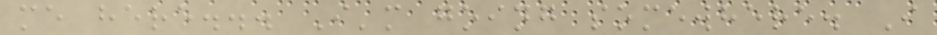me here... I'm going somewhere. I
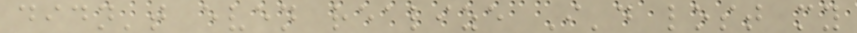didn't even realize I'd lost my
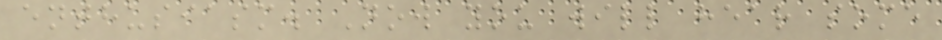enthusiasm. Now you will hear some
